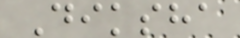Diksha
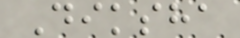Diksha
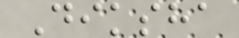Diksha
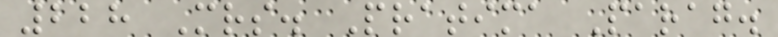228 Mrs. Pratima Parag.
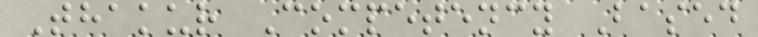Thakur Competency Based
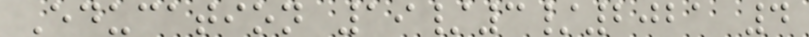Education 19/3/2021 4
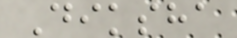Diksha
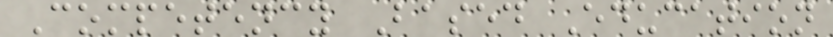Competency Based Education
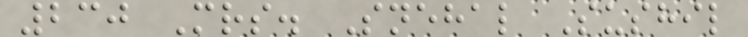230 Mrs. Snehal Sushil
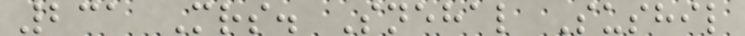231 Mrs. Snehal Sushil
